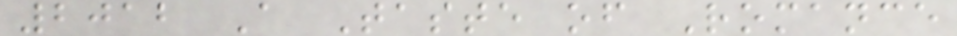2012 A Taste of Romance
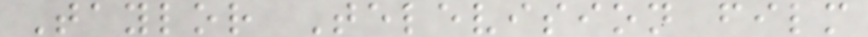Taylor Television film
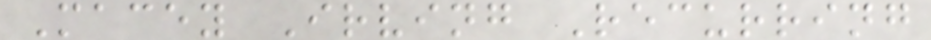Macey Irving Recurring
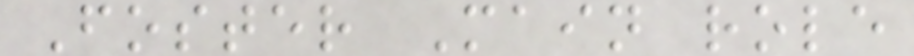Foster Main role
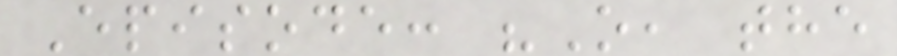Episode: "O, the
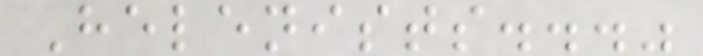Helenists..."
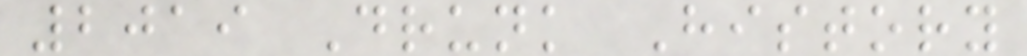2019 Drunk History
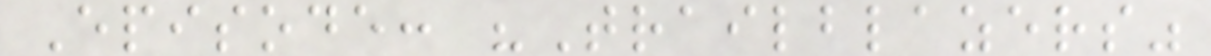Episode: "Trailblazers"
